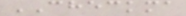CHECKMA
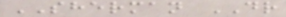SHERMAN DR
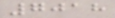7018
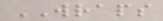WRAPS
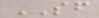SF
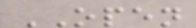OPEN
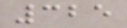325
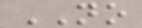NO
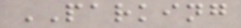PARKING
